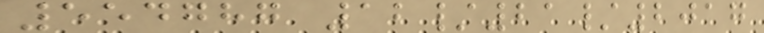554787 12/21/2017
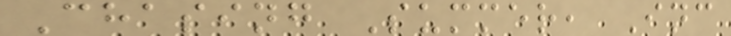Chasing Summer, Inc
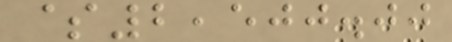$2,500.00
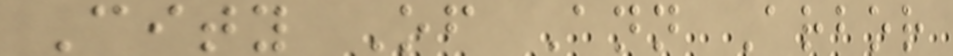City Of Ann Arbor
